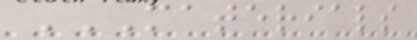MATERIALS
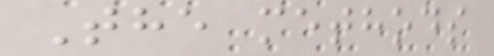The methods
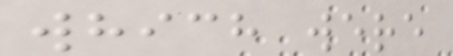which were
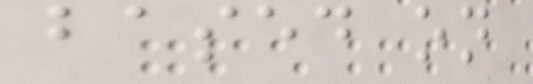based on
